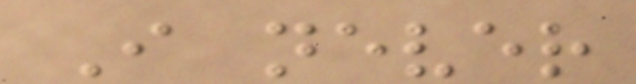I never
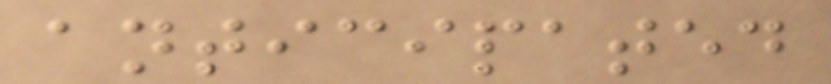anticipated
